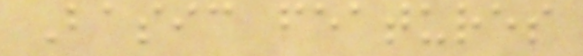Basic features
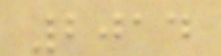2014
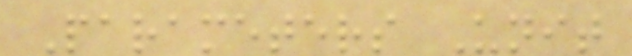Parameters Unit
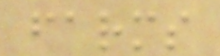farms
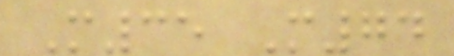M35 M74
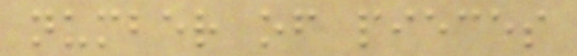number of pieces
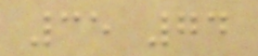35 74
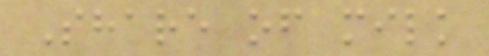Share of milk
